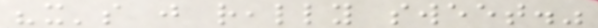"it's just really sweet."
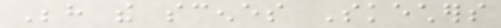Behind the scenes Skechers
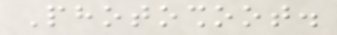Photoshoot.
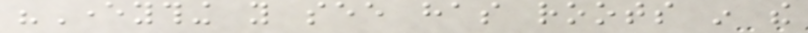"Everything you see has roots in the
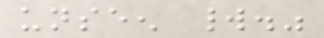unseen world."
